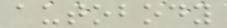autobody
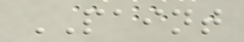PAINT
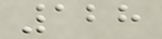128
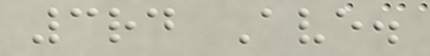3rd Ave.
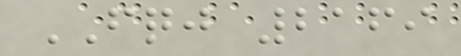FQJ 2169
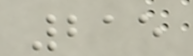215
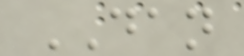DAN
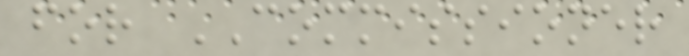for COMMISSIONER
